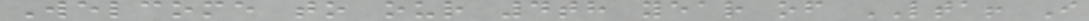Welcome to our 4th year of LTA! I
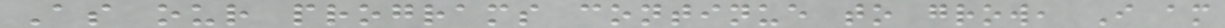As our programs continue to grow, I am
